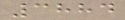3884
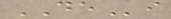DEi
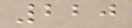220
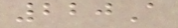220A
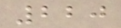220
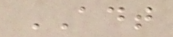ADT
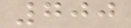700
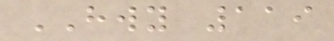HWY 119
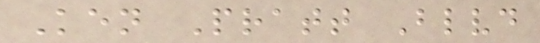Ken Pratt Blvd
